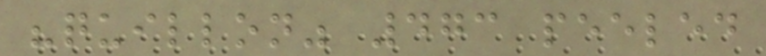"quillon" 473 peeled
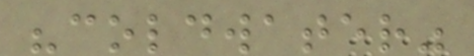"coldwater"
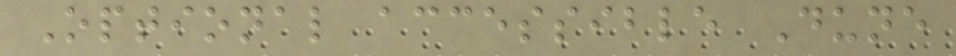Optional accessible Dune
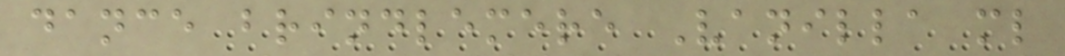dance brindlemere Vanilla ml
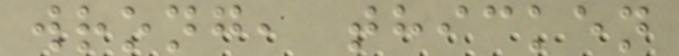wrong, thicken
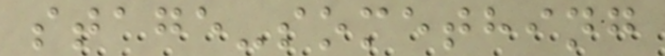stage-something
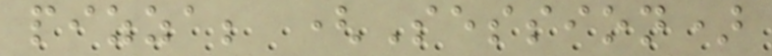pizza; (Session)
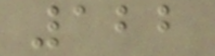122
